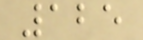125
